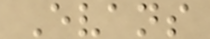Evans
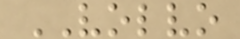VOLVO
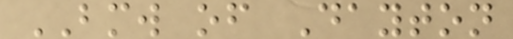BMW of Dayton
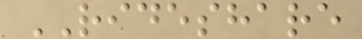RIDESHARE
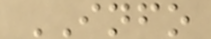INFO
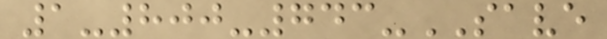1-800-743-SAVE
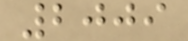2009
